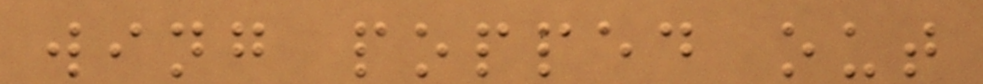wing popped out
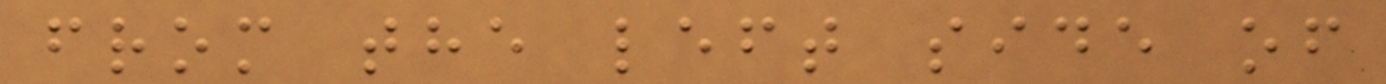from the left side of
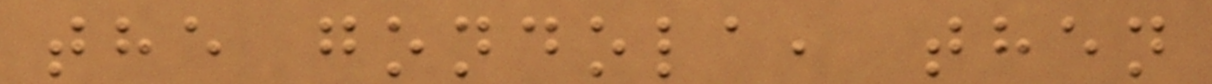the gondola, then
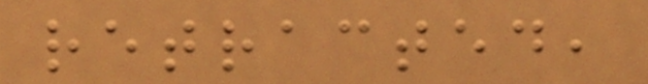retracted,
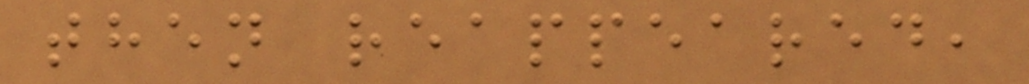then reappeared,
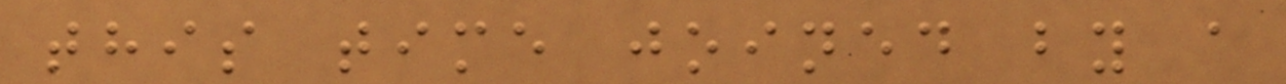this time joined by a
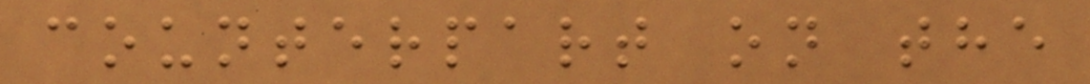counterpart on the
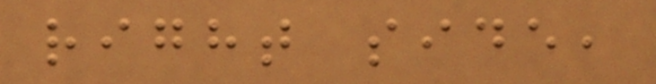right side,
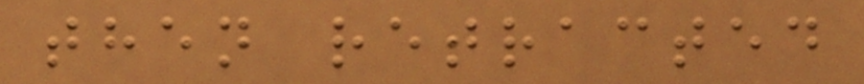then retracted
